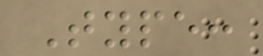Type:
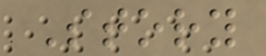Story
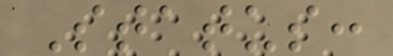Status:
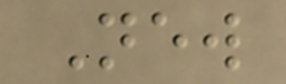New
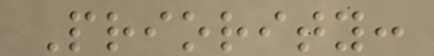Priority:
